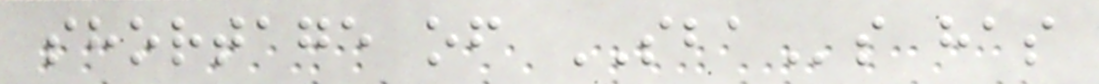shortage of SBAs has
